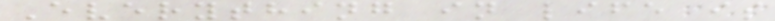Everything in life is
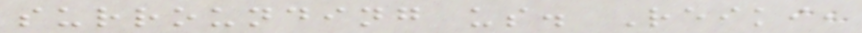surrounding us. Reiki,
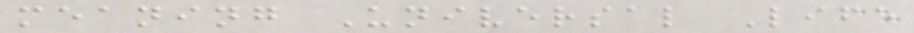meaning Universal Life
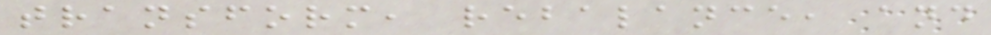transform, rebalance, and
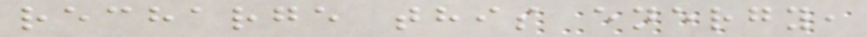recharge this energy,
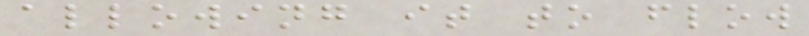allowing it to flow
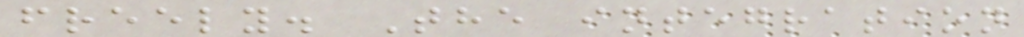freely. The integration
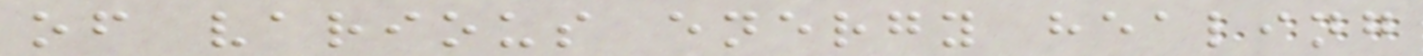of various energy healing
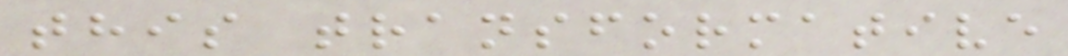this transformative
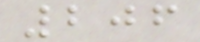206
